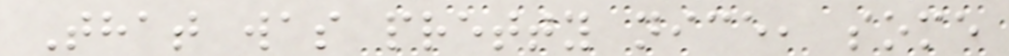That was pretty nice, some
